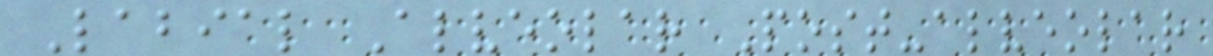Labial Alveolar Post-alveolar
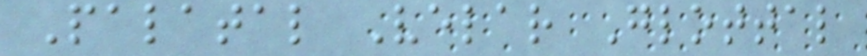Palatal Velar Glottal
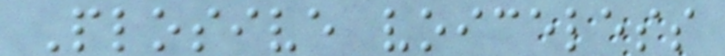Plosive voiceless
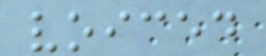voiced
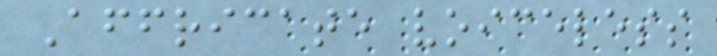Affricate voiceless
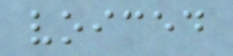voiced
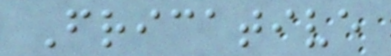Fricative
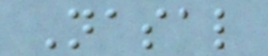Nasal
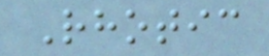Rhotic
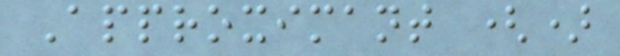Approximant ()
